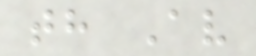th Av
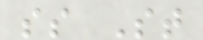ss St
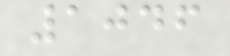1046
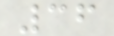36
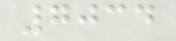7034
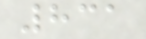831
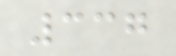337
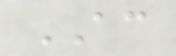AC
